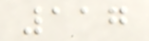117
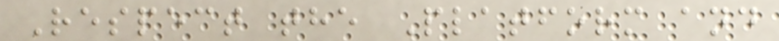Respect the Platform and
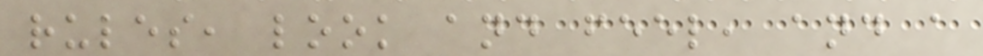rules, look and feel, and a
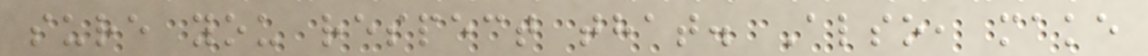sure you respect that. Also, make
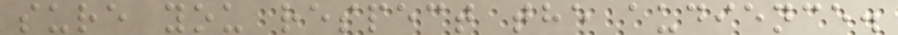sure you respect the audience.
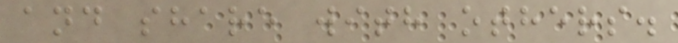and share with others.
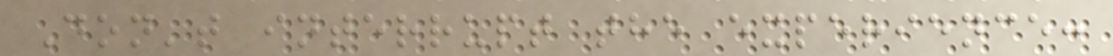Don't interrupt the experience:
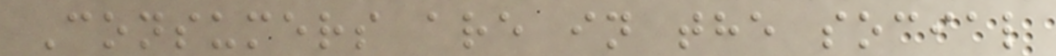Consumers are in the social
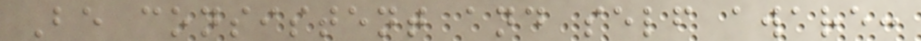Be consistent and self aware:
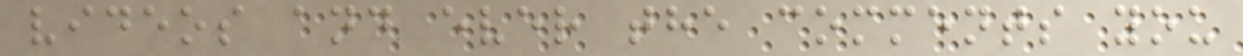videos and ever the comments you
